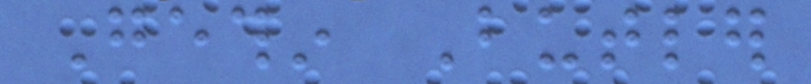Gethin Butler
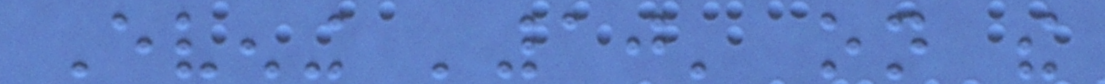Evening '10' on the
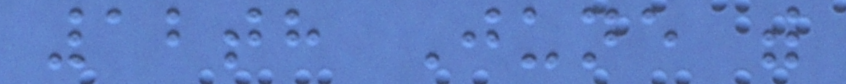12th June with
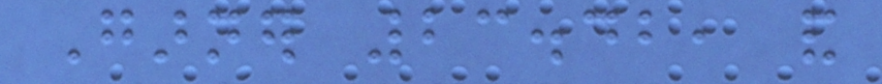Garner 23.42, and
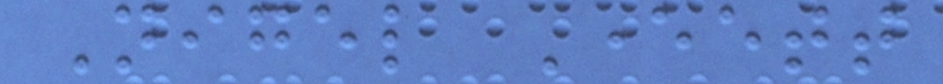Nigel Everett
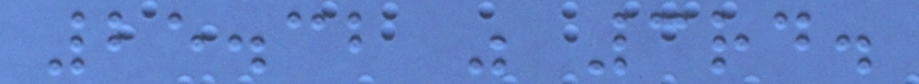25.32 was 3rd.
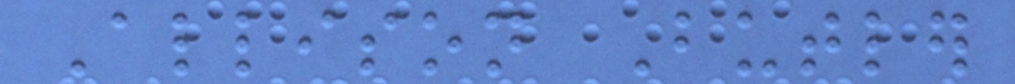Allison Butler
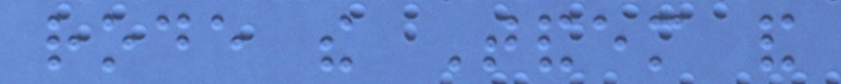rode the Tandem and
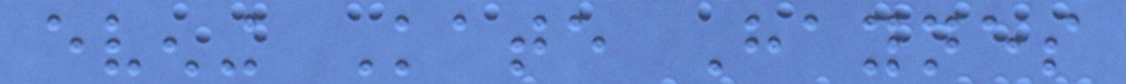evening Kate Haynes
